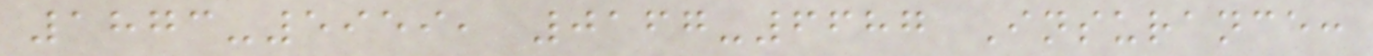1873-5959, 0167-6687 Insurance:
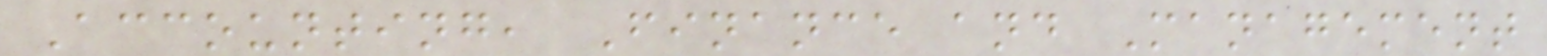Accounting, Finance and Management
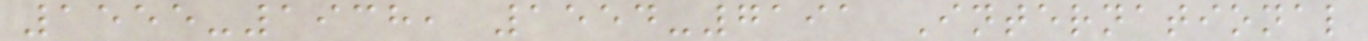1555-1938, 1554-7191 International
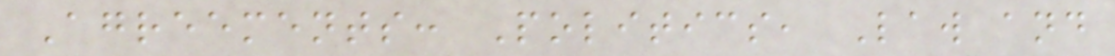Agreements: Politics, Law and
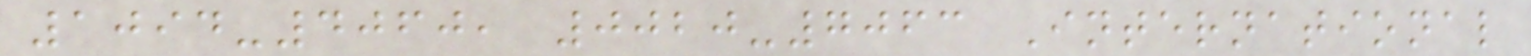1094-4060, 0020-7063 International
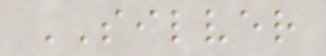SILVER
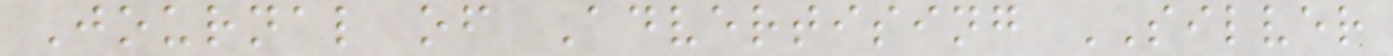Journal of Advertising SILVER
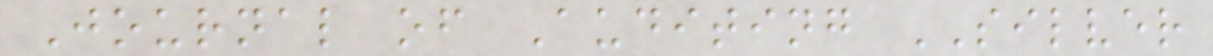Journal of Auditing SILVER
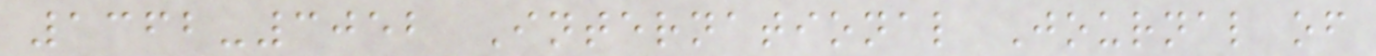1362-3052 International Journal of
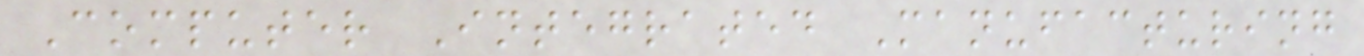Computer Integrated Manufacturing
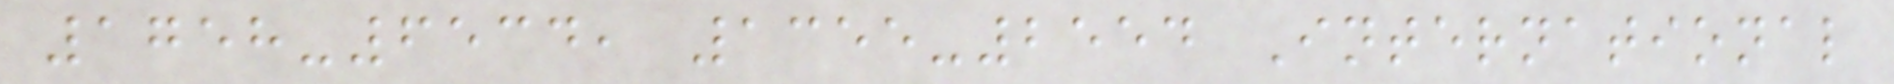1758-6534, 1355-2554 International
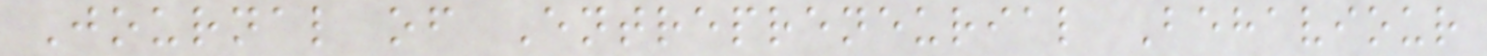Journal of Entrepreneurial Behaviour
